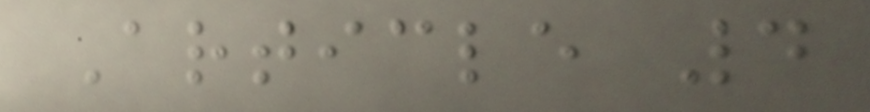Article 4
